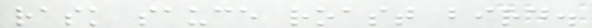rask sauce roast bird.
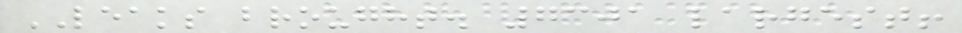LEAKS brought. 7301 largest!
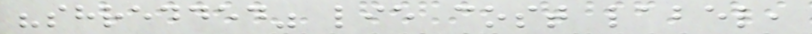"shredded" lie cost label,
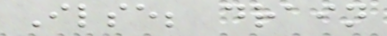Ilse; drain
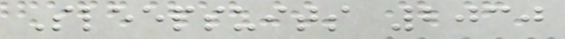Sleepsuits 2030
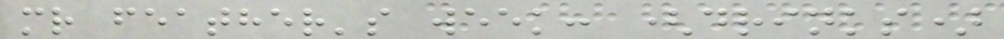mr feather's week: (drinks)
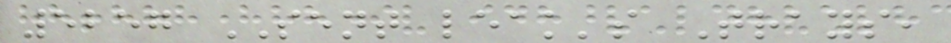5257 SENT leak's Trays,
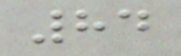84
